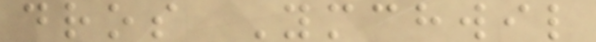dros Ymchwil
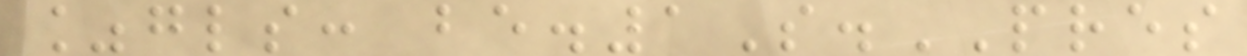%gls: be.1S.PRES
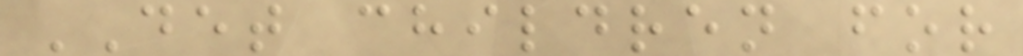DET children for
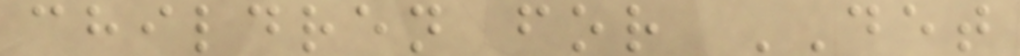children for DET
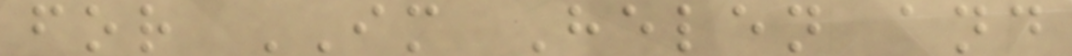for IM Helen and
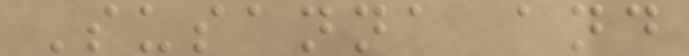Susanna and
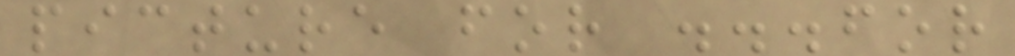picture for ...for
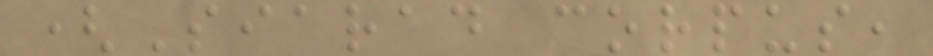(Siarad corpus,
